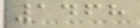1468
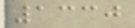1330
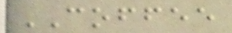COFFEE
